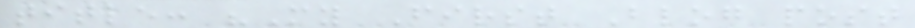title: "My First Blog post
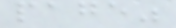page"
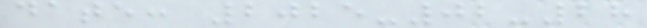date: 2025-02-28
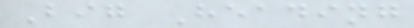Big Heading
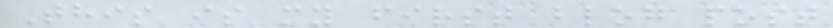This is my first blog post
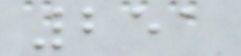251
